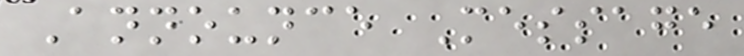Announce Message
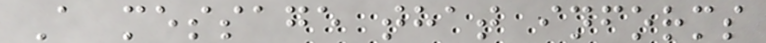A message that informs
